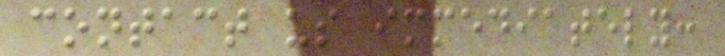contact us immediately:
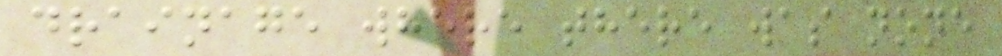drainage where there was none
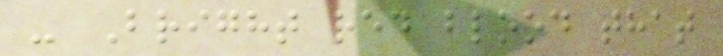- Bright red blood that
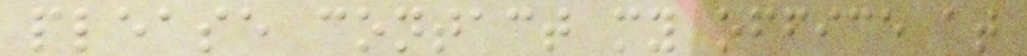please contact my office at
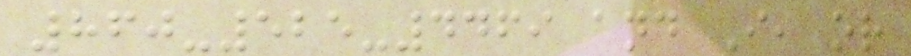860-525-4469 and I, or
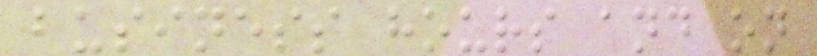business hours and on
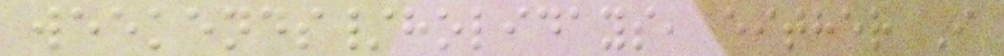weekends/holidays, either I
